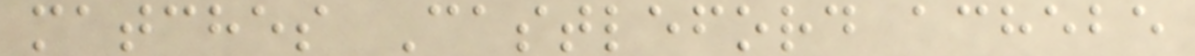matches Castleford achebe
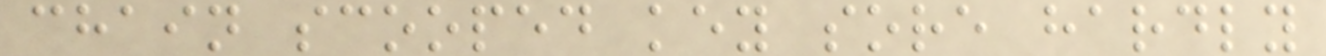chain scooped key sore hardly
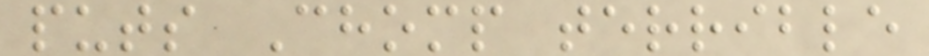puts Chomp terrible
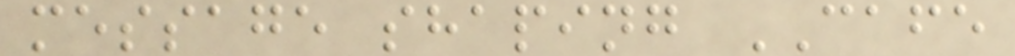message shaping CAFE
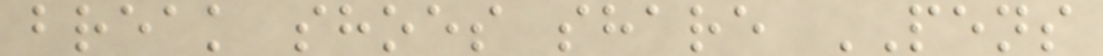break shoes share PENS
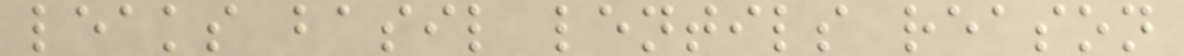leaks basil lentils reason
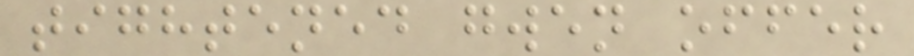tightened gwen offer
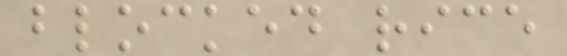blocked rice
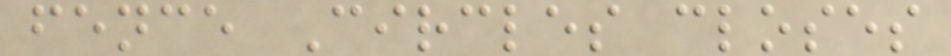fence Circles closes
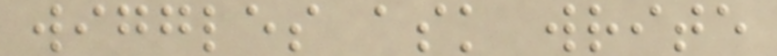wiggles ask write
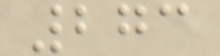273
